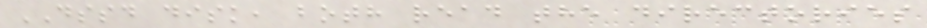DSSD disk, both read the directories
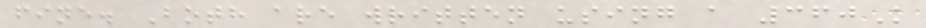fine. Both are written using a 360K
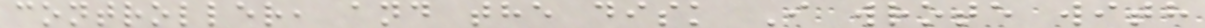controller, and the disk I wrote with
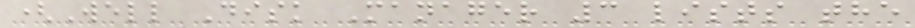(Well Disk Manager 3 lists the
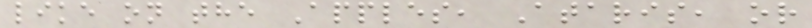like on the Apples, Ataris, or
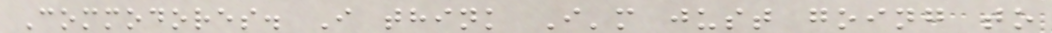Commodores. I think I'm just going to
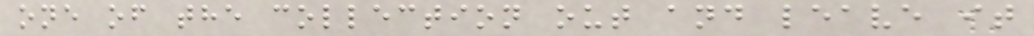one of the collection out and leave it
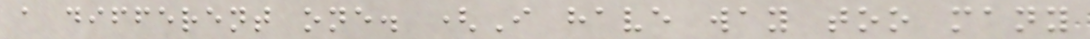a different one. (I have way too many
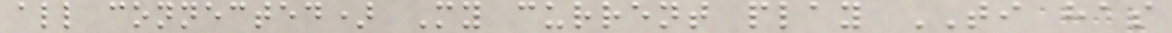all connected) My current play TI has
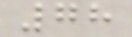78
